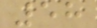58
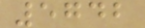5742
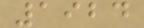1924
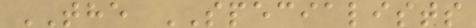THE SPECIALISTS
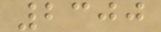2300
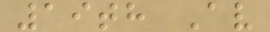19th Av
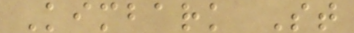Kimbark St
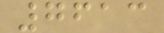7613
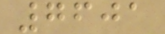7601
